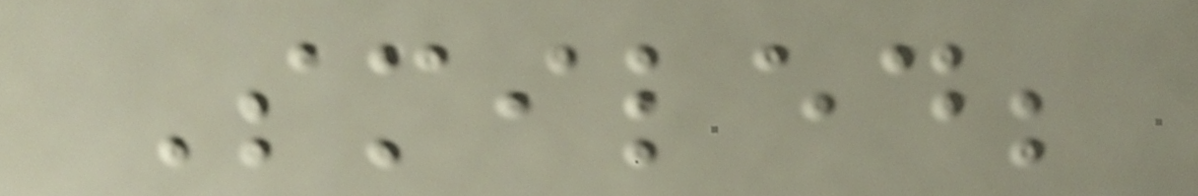Smiled;
